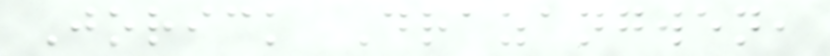Jorick Drazangwen,
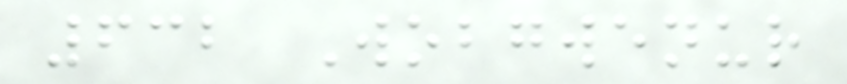632 Wobgwenur
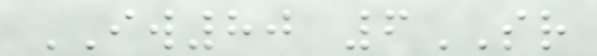IW80 6SR
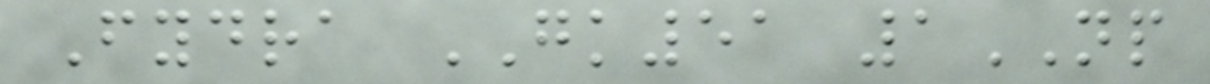Fydra GK51 1NP
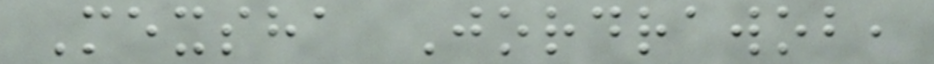Mexsha Jordrawob,
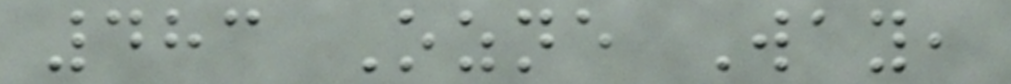483 Ozne Way,
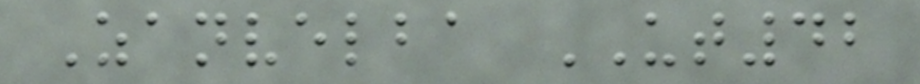Zanvelba UT42
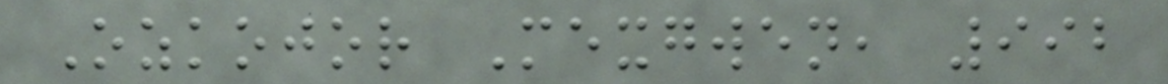Ozkojor Mexgwen, 992
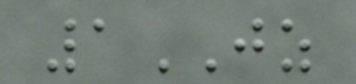1JZ
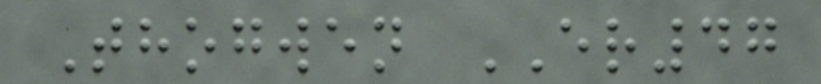Thogwen ER47
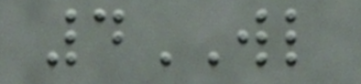4WL
